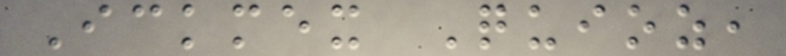Ickmex Quioz,
